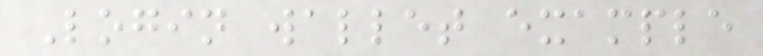Login wallet example
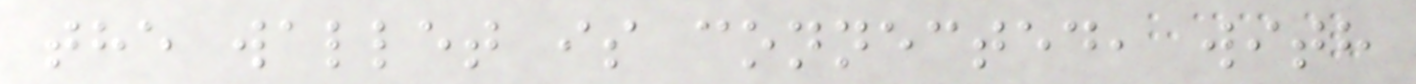the wallet is connected, with
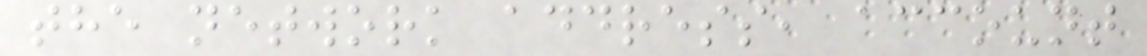the network address, account
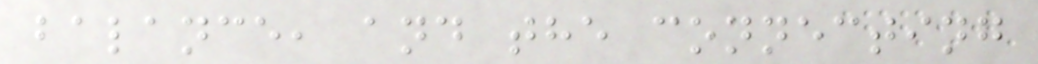balance, and the connecting
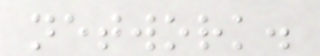network.
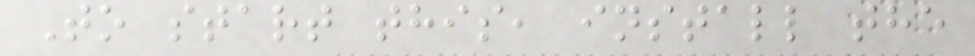To start this, install the
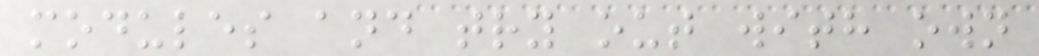modules and try out with own
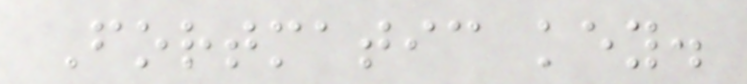Fortmatic key.
